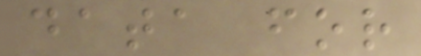data for
